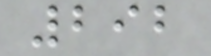292
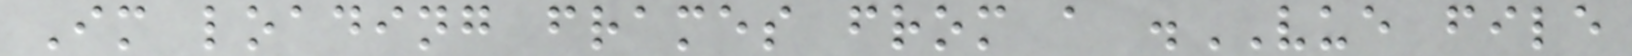Im loading frames from a .VUE file
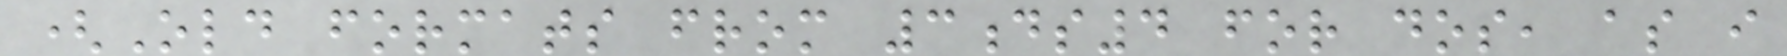(Old formats from 3ds4 for dos, as i
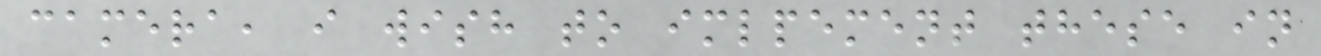camera, i wish to imlpement these in
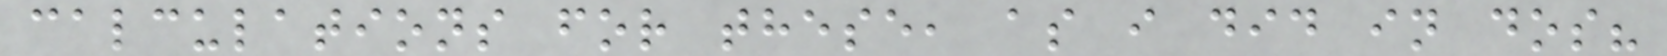calculations for these, as i did in dos?
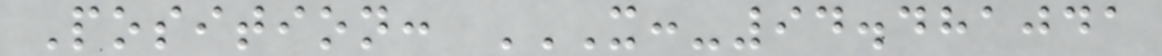Position: X:-94.481041
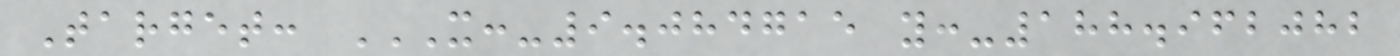Target: X:-9.084715 Y:-188.962082
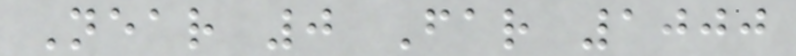Near 0 Far 1000
